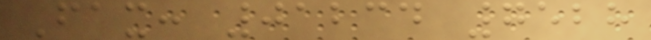Fax: 01234 7528
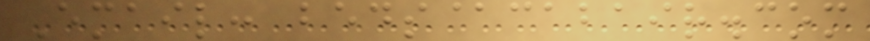Email: beds@cabair.com
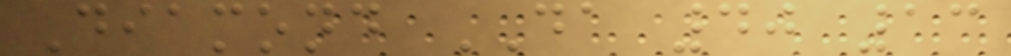Diamond DA 40 13
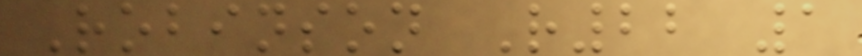Robinson R22 1
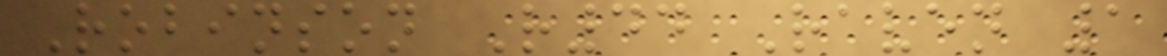Robinson R44 Raven 1
